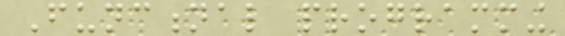Functional programming
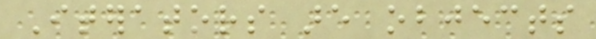Iterators are objects
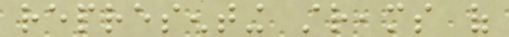representing streams of
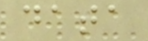data
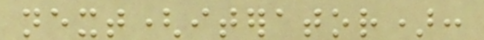next(iterator):
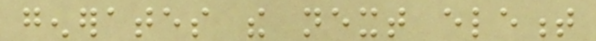generates the next element
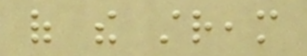of the stream
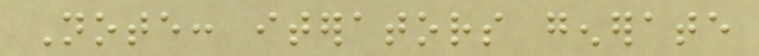Note: iterators generate
